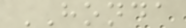HONDA
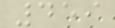459
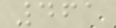461
